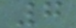7
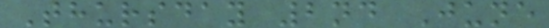Thursday 2nd June
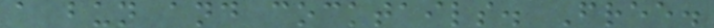a bun and cocktails. Free.
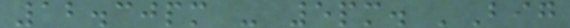12.30pm - 5pm. 'Big
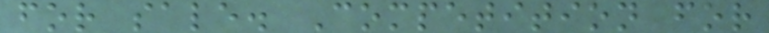for sale. Competition for
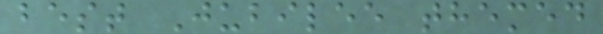best Jubilee themed
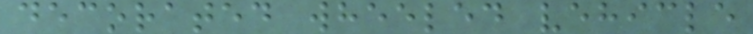decorated wheeled vehicle
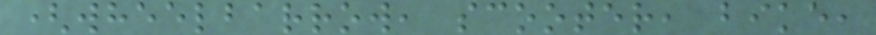(wheelbarrow, scooter, bike,
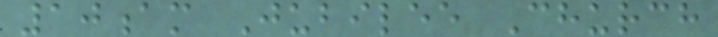10am Jubilee Church
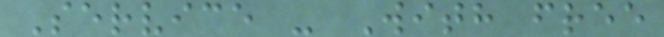Service - With free
